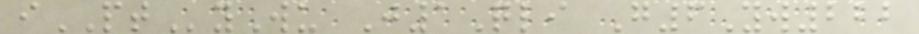iPTyWu J1Qli G6Yw222
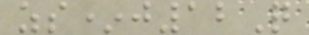zs*j12Q
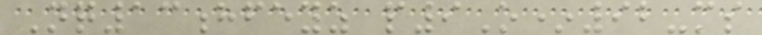Nq13hfeyz p9O*92-ms
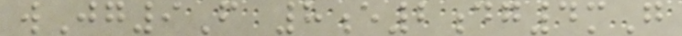wJg9F 8e2dg4mG
